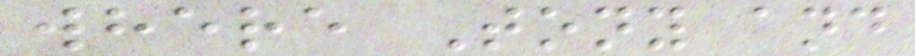where Tony and
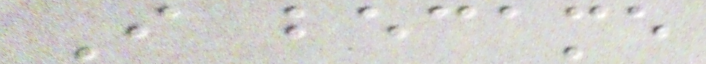I became
